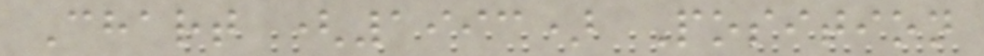Chart (1993) Position
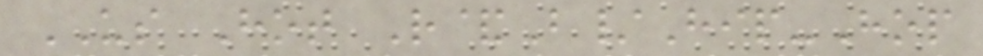US Hot R&B/Hip-Hop
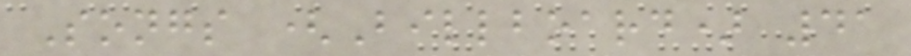Songs (Billboard) 41
